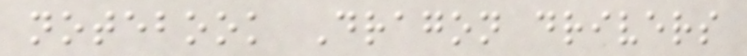notebook Dragon drivers
